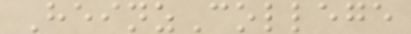HeinzCollege
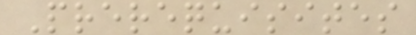Prerequisites
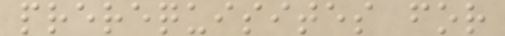prerequisites for
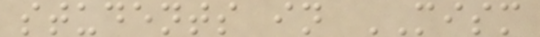students in MISM
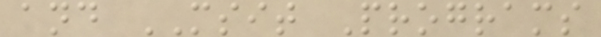and MSIT Programs
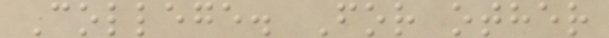College. For other
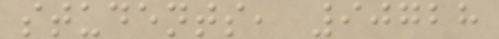students, 90728
